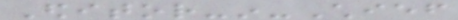Editor-in-Chief
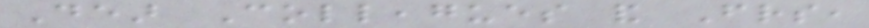Dear Colleagues and Friends,
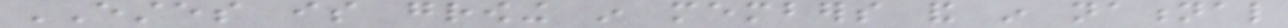ESTES is growing in members and in national
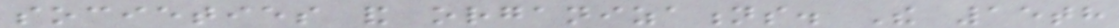societies and organizations. The 15th
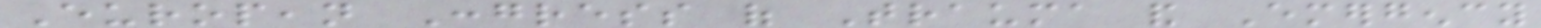European Congress of Trauma and Emergency
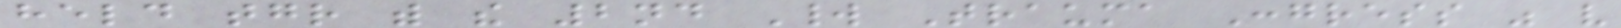held together with the 2nd World Trauma Congress was very
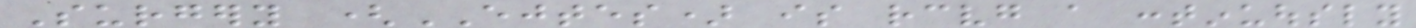Surgery (EJTES) is receiving a continuously
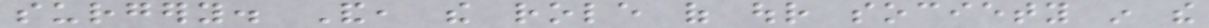surgery. And, the role of our society in the
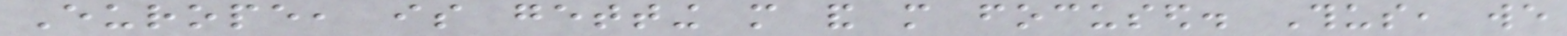Europe, is getting more and more focused. Thus, we
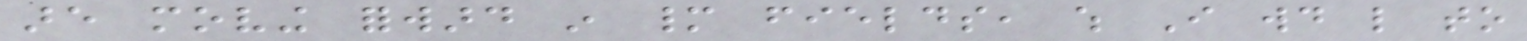are moving forward in many fields, which I would like to
